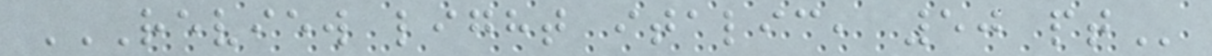REVIEW LIGHT ITALIC, 50 PT
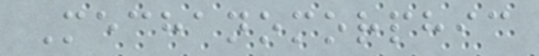Mechanomorphic
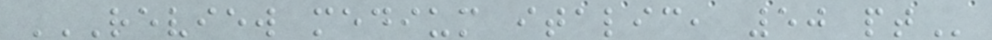REVIEW MEDIUM ITALIC, 50 PT
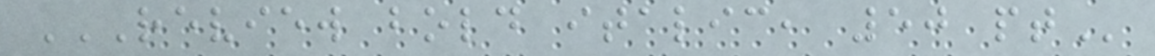REVIEW BOLD ITALIC, 50 PT
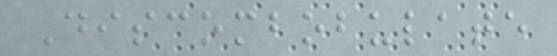Discombobulate
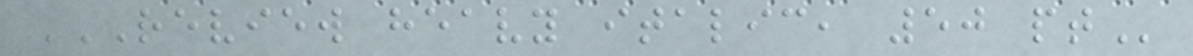REVIEW HEAVY ITALIC, 50 PT
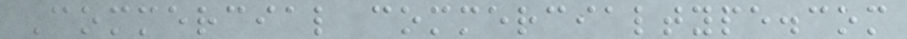Commercial commercialtype.com
